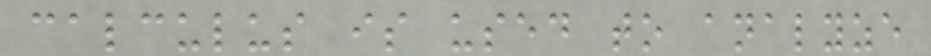calculus is used to analyze
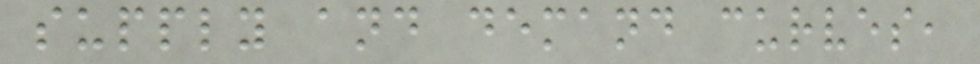supply and demand curves,
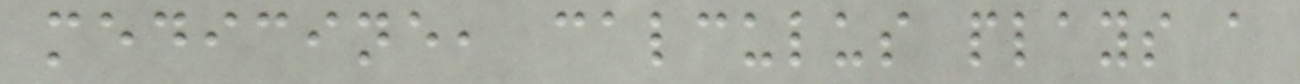medicine, calculus plays a
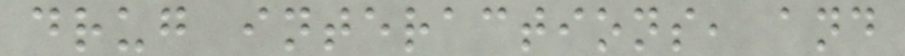drug interactions, and
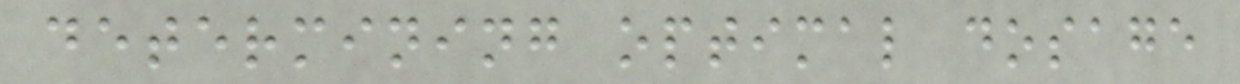determining optimal dosage
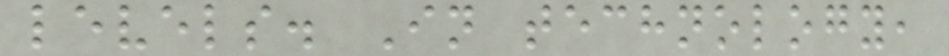levels. In technology,
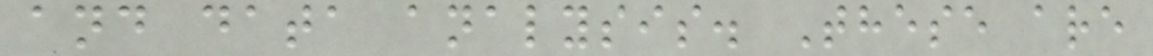and data analysis. These are
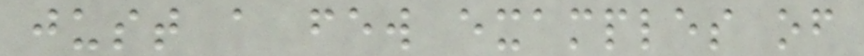just a few examples of
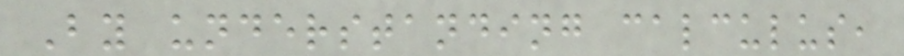By understanding calculus,
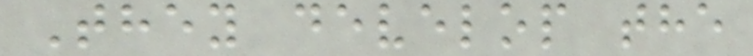They develop the
